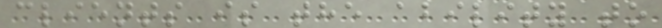clients is the ability to
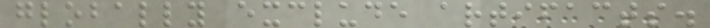globally exclude artifacts.
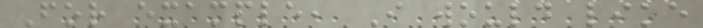For example, I would like
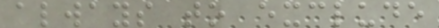always to exclude
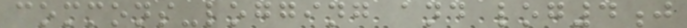commons-logging and log4j
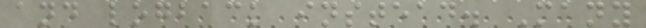and logback instead. Many
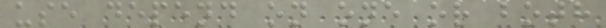use depend on one or both
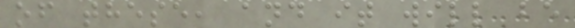of these, and it will be
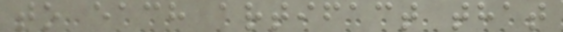to each artifact that
